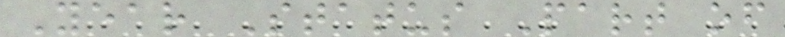Year Status Part of
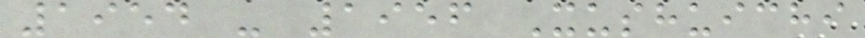1954 - 1956 Xushuichi
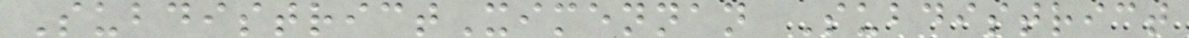SubdistrictXimennan Subdistrict
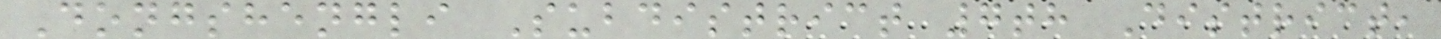Dongshengli Subdistrict 7th District,
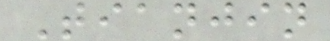Tianjin
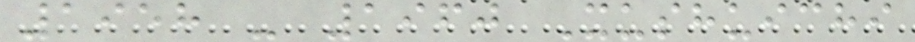1958 - 1960 Xushuichi
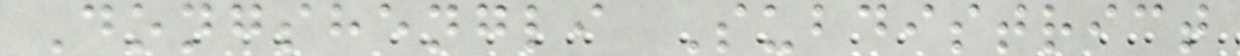Dongshengli Subdistrict
